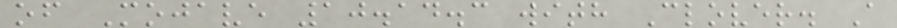of Mojave 10.14.3 with Clover. A
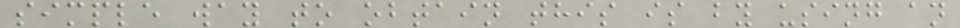simple way to obtain this is by using an
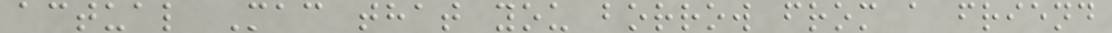actual Mac that you borrow from a friend
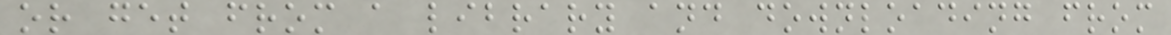or get from a library and downloading from
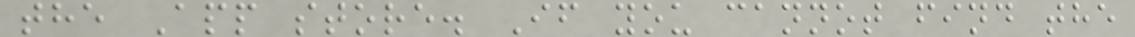the App store. If you cannot find the
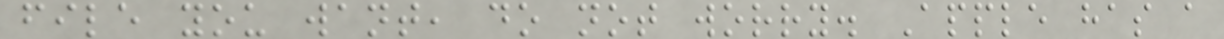file you want, do not worry. Apple has a
